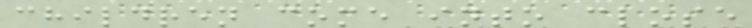children come into close
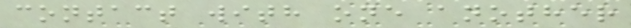contact with one another
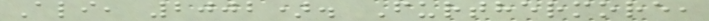Ali, 2002). Furthermore,
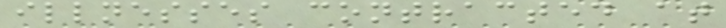illnesses contracted at
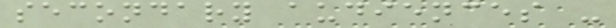secondary audiences -
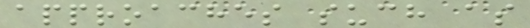approaches such as
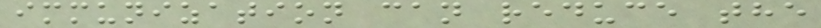immunization can reduce the
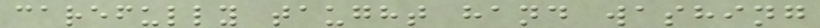carefully taught hand washing
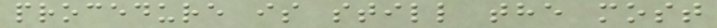procedure is still the most
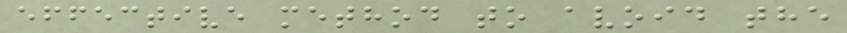effective method to avoid the
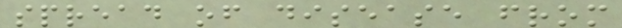spread of disease from
